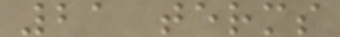21 terms
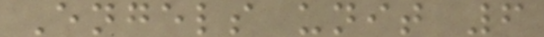Engels unit 6
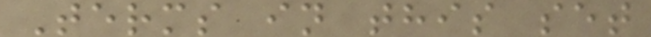Terms in this set
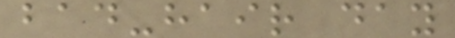bad-hair day
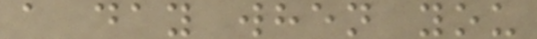a day when you
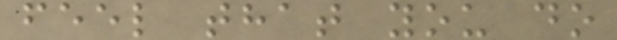feel that you do
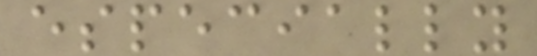especially
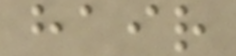hair
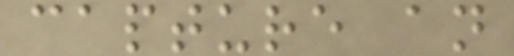capture an
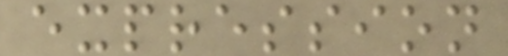expression
